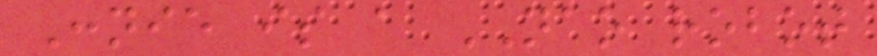Connie is a NAO robot
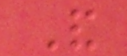And
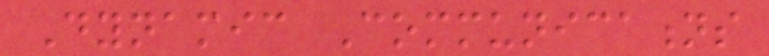Dynamic Communications
